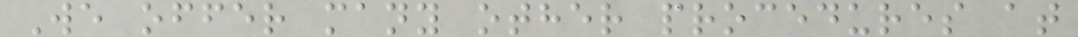We offer many other procedures at
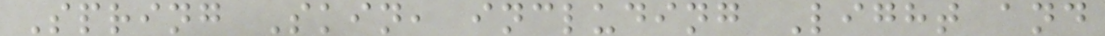Spring Skin, including Light and
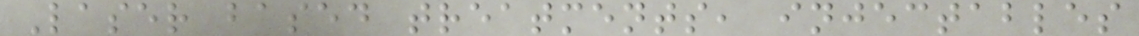Laser based treatments, injectables
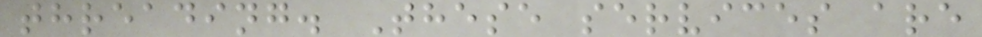threading. These services are
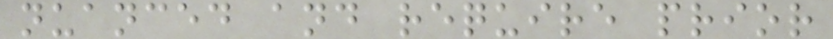nuanced and require prior
